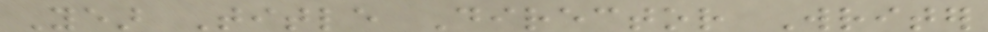Year Title Director Writer
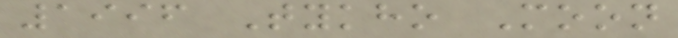1996 Tykho Moon
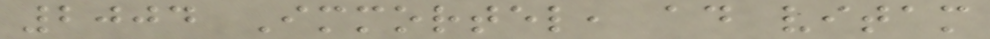2004 Immortel, ad vitam
